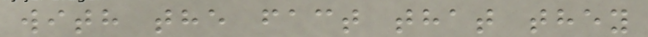with the fact that they
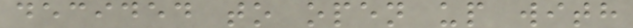decided to open up with
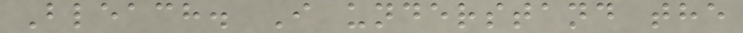Bleach. I understand the
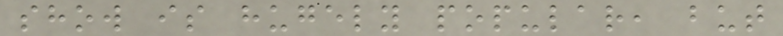show is hugely popular, but
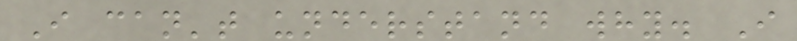I can't understand why. I
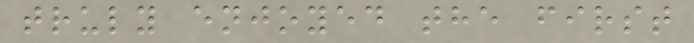truly enjoyed the first
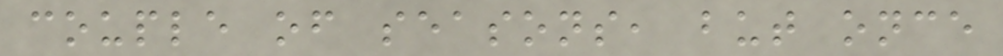couple of seasons, but once
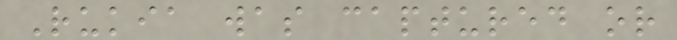Rukia was captured or
